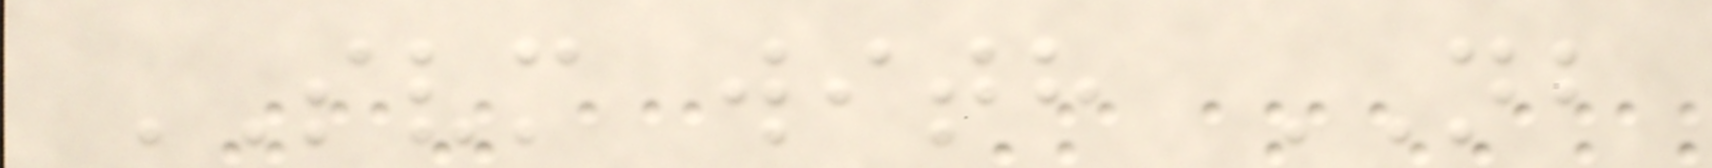SVM with NB
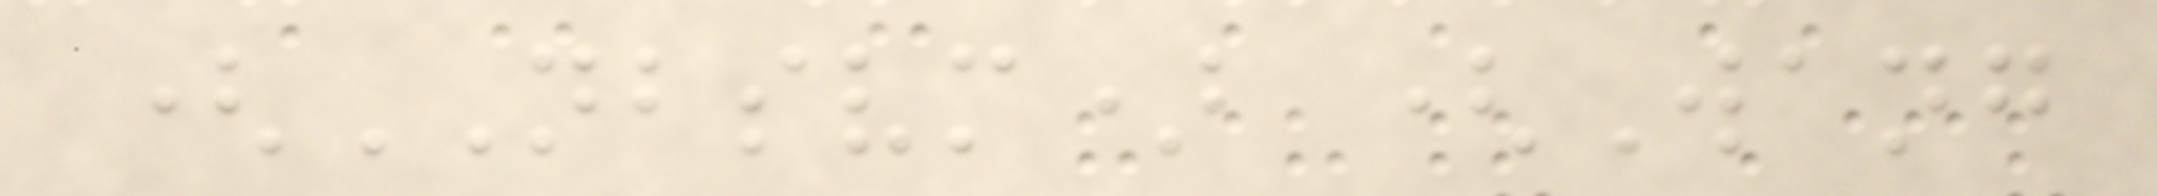(NBSVM) (Wang
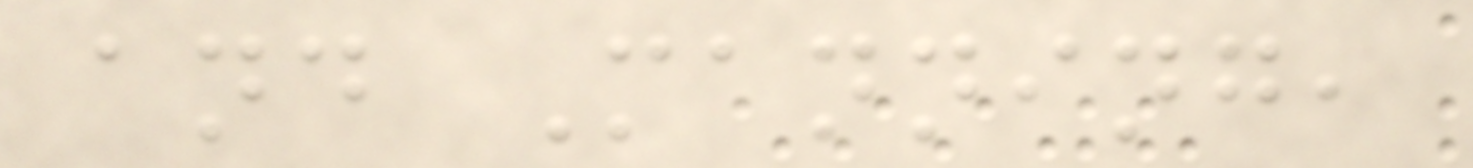and Manning,
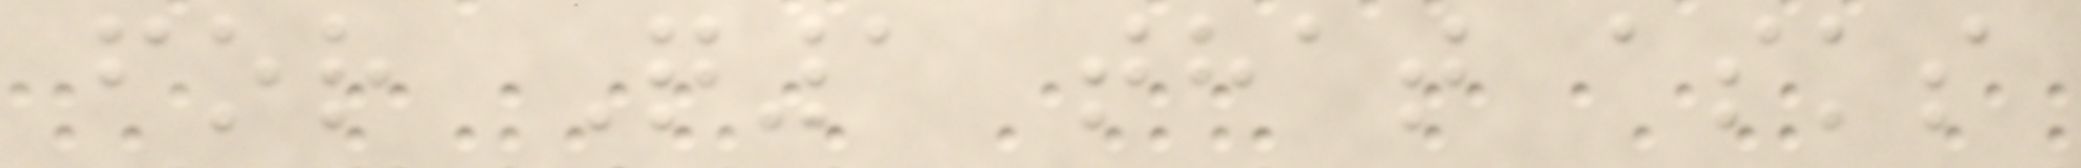for Q1 that asks
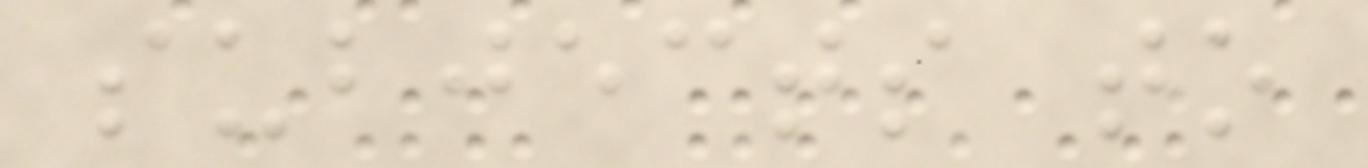subjects to
